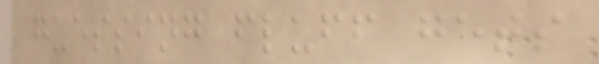guessing fluff gets
